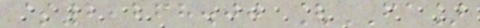$2,268.00 [FA]
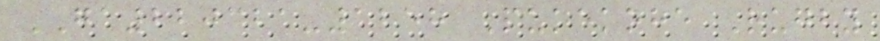GA220321-1258 Pukekohe Rugby
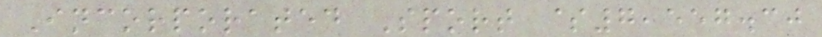Incorporated Sport $7,557.30
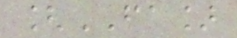[FA]
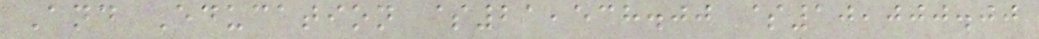And Education $21,538.00 $10,000.00
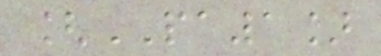[PA1]
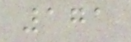171
